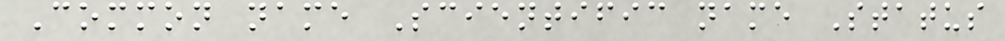Common name Scientific name Status
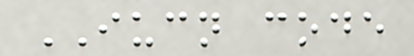IUCN code
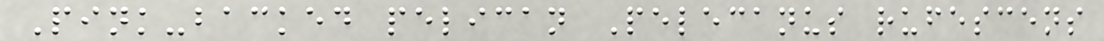Pink-backed pelican Pelecanus rufescens
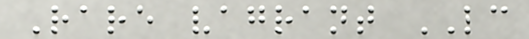Rare vagrant LC
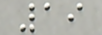19
